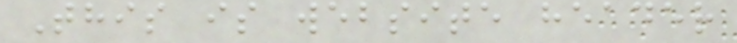This is website header
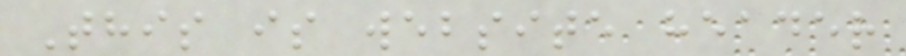This is website header
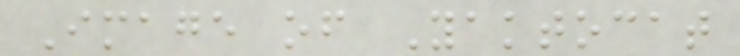Image of Yaktocat
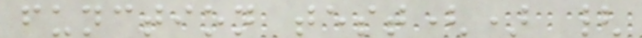function test() {
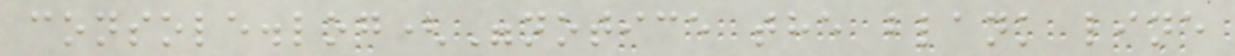console.log("notice the blank line
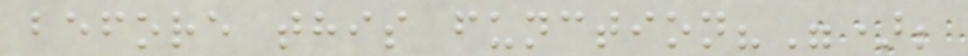before this function?");
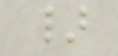}
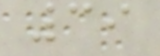39
